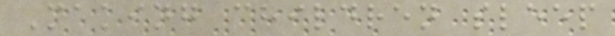Making children sleep
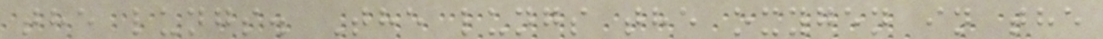the lungs. The lungs the oxygen in the
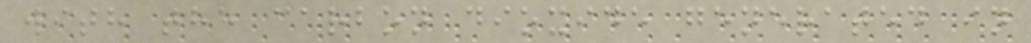with the carbon dioxide generated in
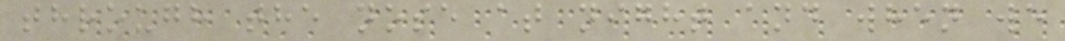through the nose at night and when we
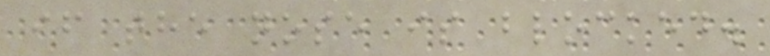if the nose is blocked.
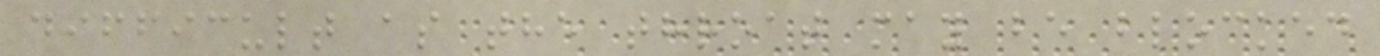difficult as the throat may be blocked
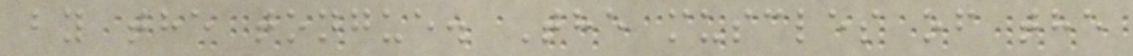by the tongue. The muscles of the
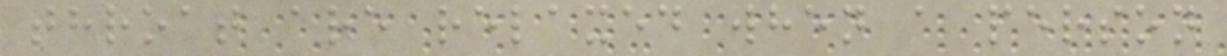throat are relaxed when a person
